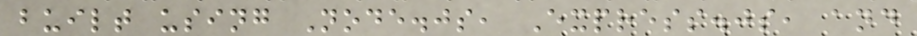built using Node.js, Express.js, and
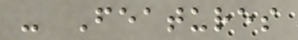- Features
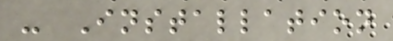- Installation
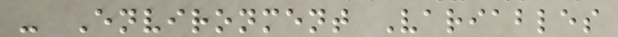- Environment Variables
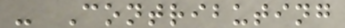- Contributing
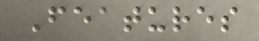Features
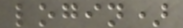login)
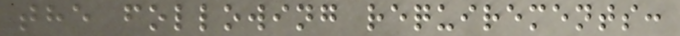the following requirements:
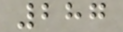287
